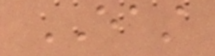EAST
